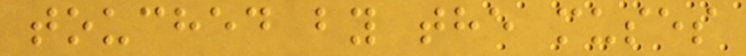touched by the muses
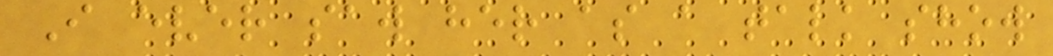I ever saw her as a talk show
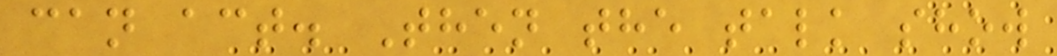can act. Then the talk show
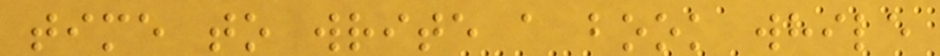time to write a book while
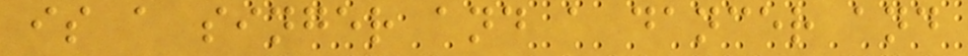is a singer and a dancer and
